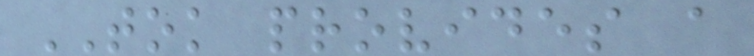TOK provides a
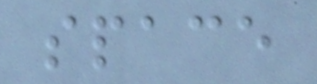space
